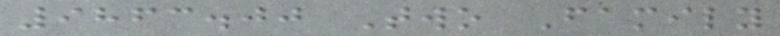9863.00 Two Family
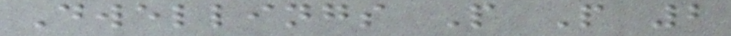Dwellings P P 2
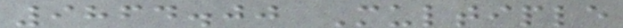9864.00 Multiple
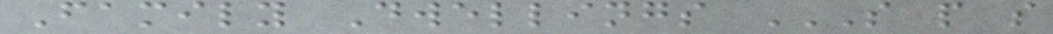Family Dwellings S P S
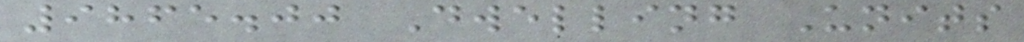9865.00 Dwelling Units
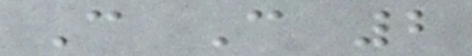C C 2
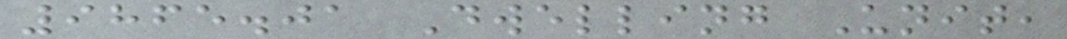9865.01 Dwelling Unit,
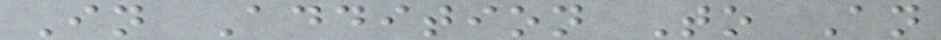In Addition To An
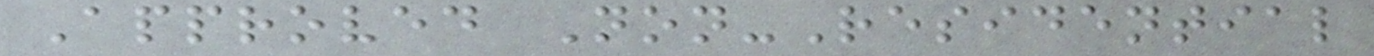Approved Non-Residential
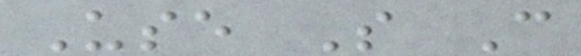Use S C
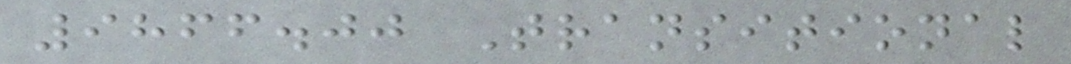9866.00 Transitional
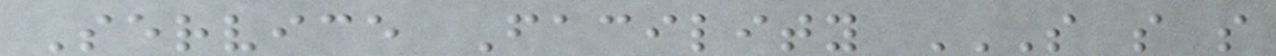Service Facility S S S
